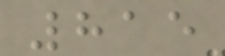815
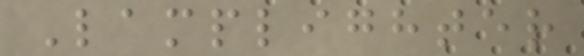Lamplighter
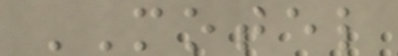MOTEL
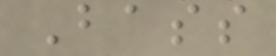Bass
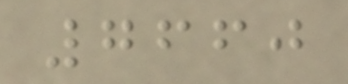7660
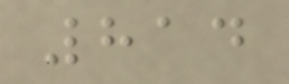814
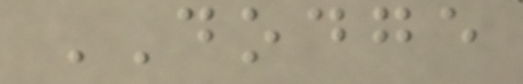DODGE
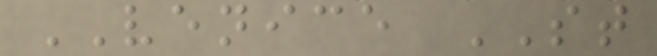VENICE ST
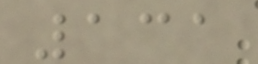131
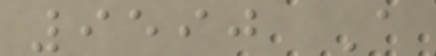9590 A
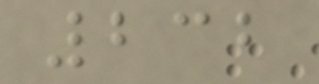232
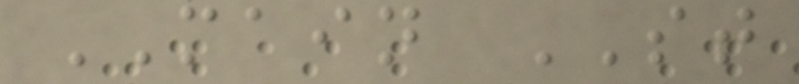MAIN ST
